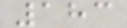183
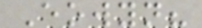Eowyn?
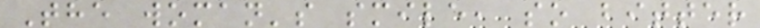The woman's smile, so bitter
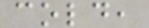cold,
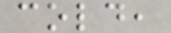cold,
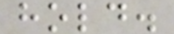hold.
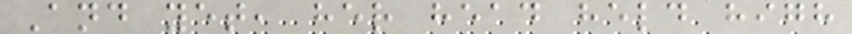And yet, her head held high
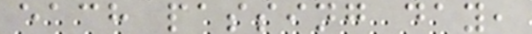each passing day,
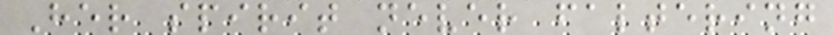Her spirit never faltering
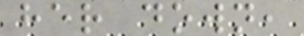her down,
